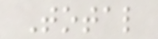Total
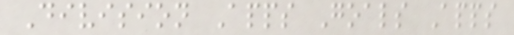Division Apps Goals Apps
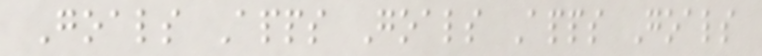Goals Apps Goals Apps Goals
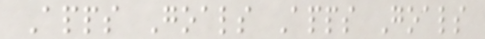Apps Goals Apps Goals
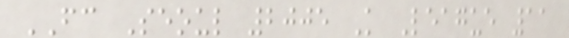FC Seoul 2005 K League 11
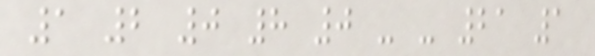1 2 0 8 0 - - 21 1
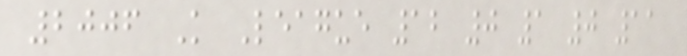2006 K League 12 0 1 0 11
